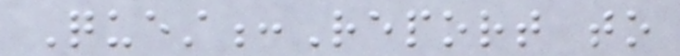Quest:Report to
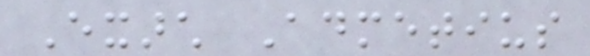Exarch Admetius
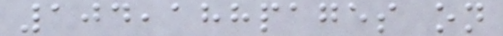104,188pages on
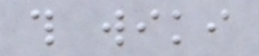this wiki
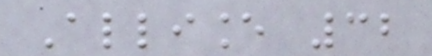Alliance 32
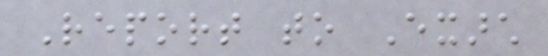Report to Exarch
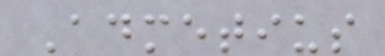Admetius
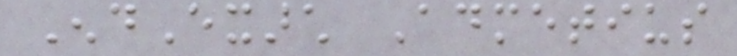EndExarch Admetius
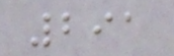291
